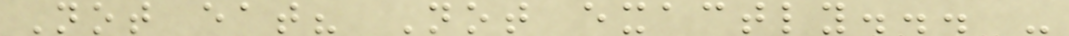Not eat? Not exactly... -
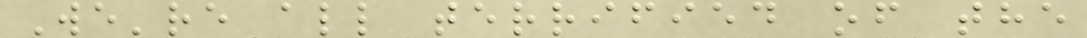We're all terrified of the
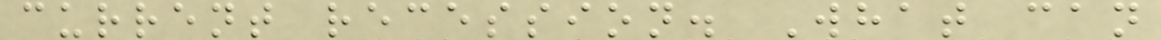current recession. What can
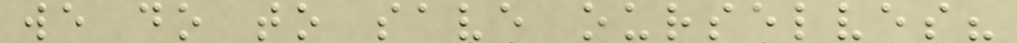we do to save ourselves?
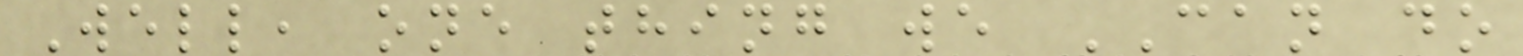Well, one thing we CAN do
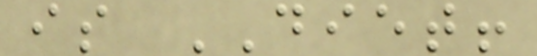is DIET!
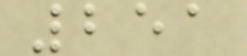251
